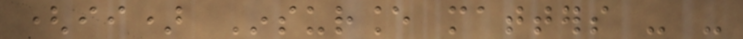(ii) Insurance matters - -
